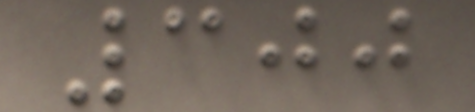300
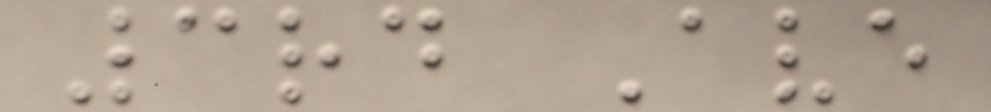3rd Ave
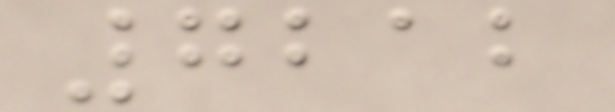7212
